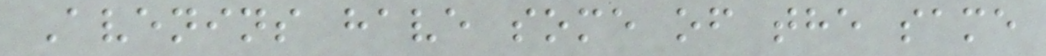Avenins have some of the same
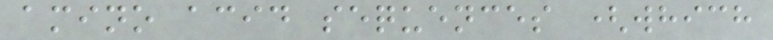amino acid sequences (which
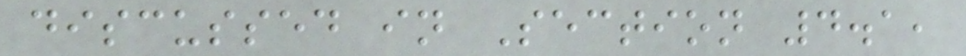discussed in Section 4.1,
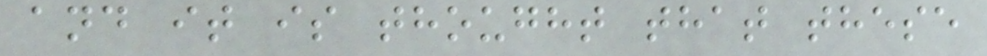and it is thought that these
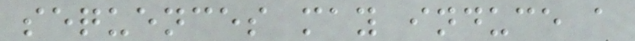sequences may induce a
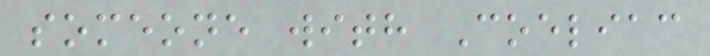someone with Coeliac
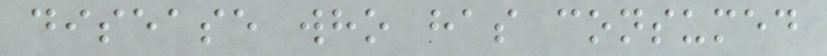disease who has consumed
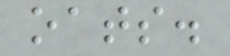oats.
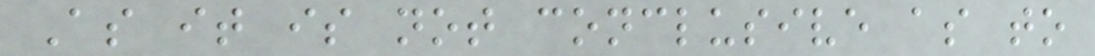As it is not conclusive as to
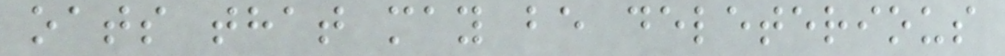oats that may be deleterious
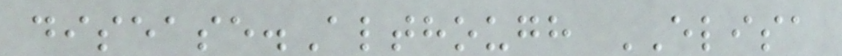disease.Although ELISA
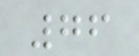76
